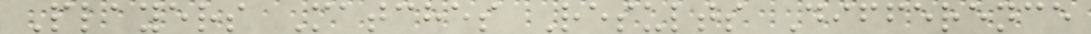Players Matches Results Difference
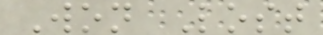Won Lost
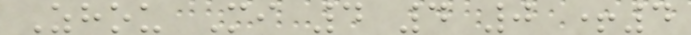Zhou Mi 4 4 0 +4
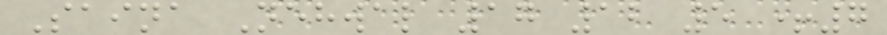Saina Nehwal 17 12 5 +7
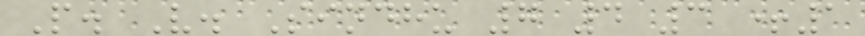P. V. Sindhu 7 4 3 +1
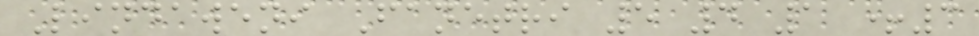Lindaweni Fanetri 5 4 1 +3
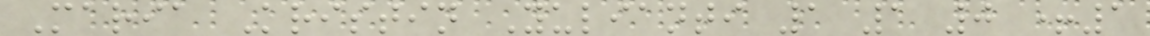Maria Kristin Yulianti 1 1 0 +1
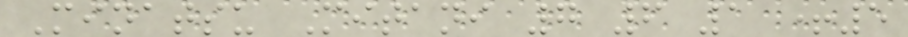Minatsu Mitani 7 6 1 +5
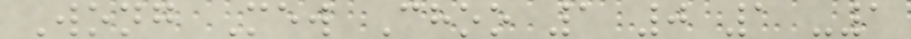Wong Mew Choo 1 0 1 -1
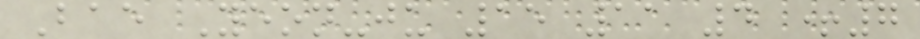Bae Yeon-ju 15 11 4 +7
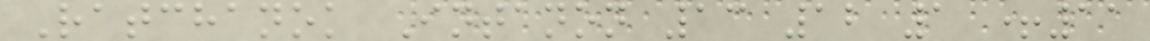Ratchanok Intanon 13 12 1 +11
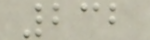232
